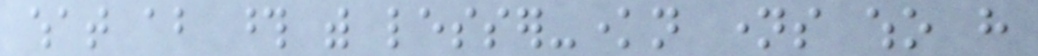what about those with lesser-known names who have
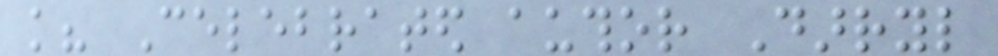knowledge? Celebrated author Darryl
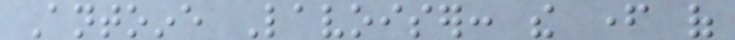Antoine Lavoiser: the father of
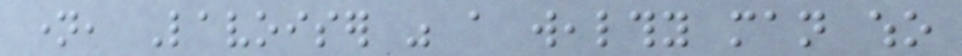name, Lavoiser was a wealthy man who
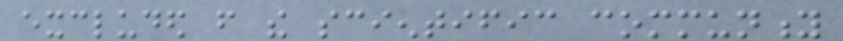excluded from the scientific community
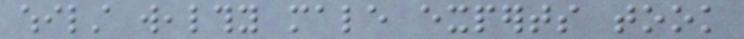whilst wealthy male experts took
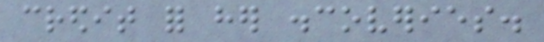credit for her discoveries.
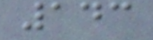143
